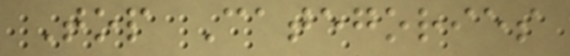Top Categories
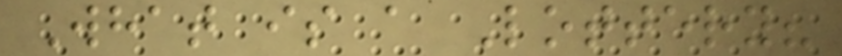What is a Lottery?
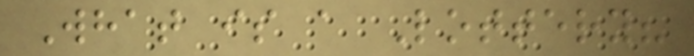What is a Lottery?
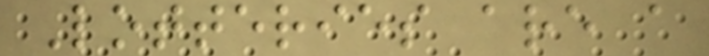Lotteries are a
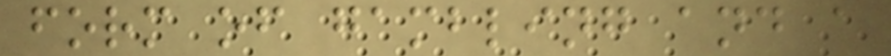form of gambling and a
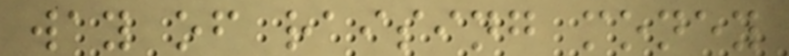way of raising money
